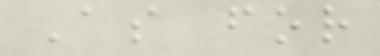As for
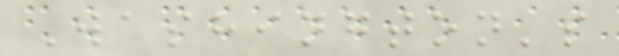Washington's
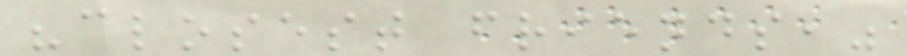"closest friends,"
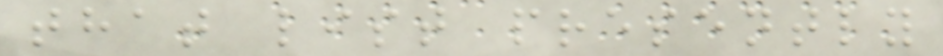that list presently
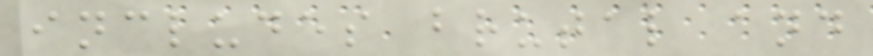includes brutal and
